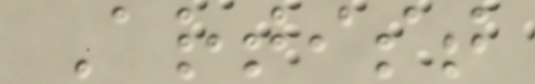Artist
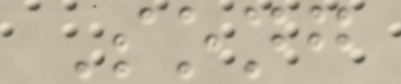Song
